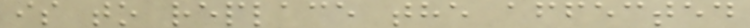is to replace the affected
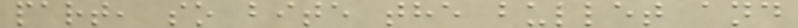part, so bite the bullet and
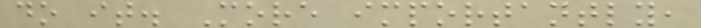do it. More importantly,
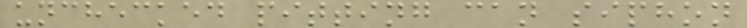unchecked pitting can siphon
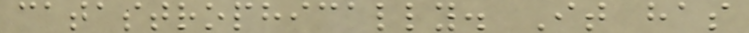catastrophically. It has
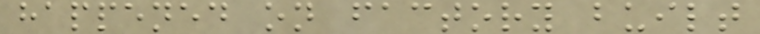happened on factory built
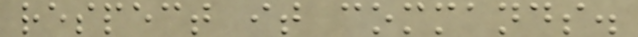respect it commands.
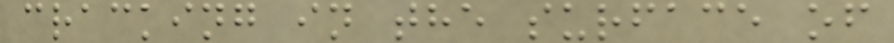cracking in the surface of
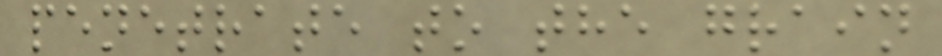penetrate to the grain
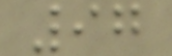97
